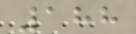188
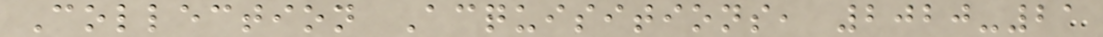Collection Acquisitions, 2020-21
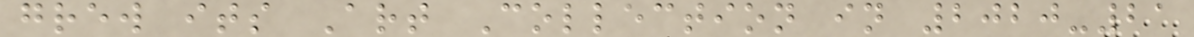grew its Art Collection in 2020-21
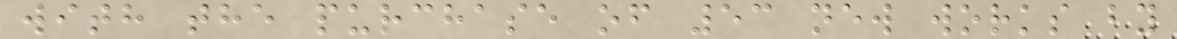with the purchase of 53 new works by
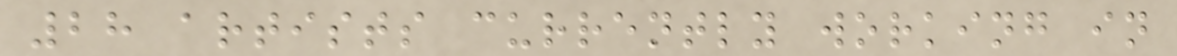28 artists currently working in
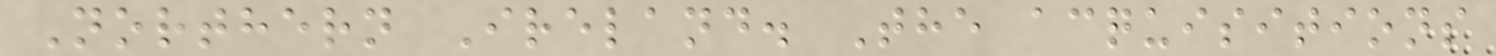Northern Ireland. The acquisitions
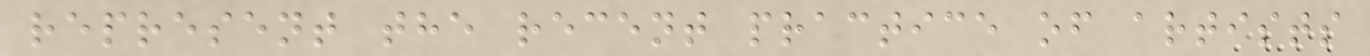represent the recent practice of artists
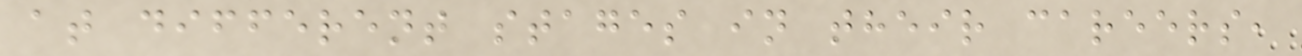at different stages in their careers,
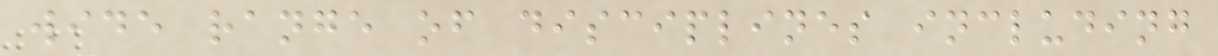wide range of disciplines including
